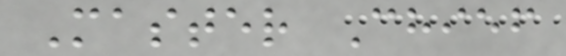Master Chief
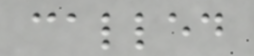called
